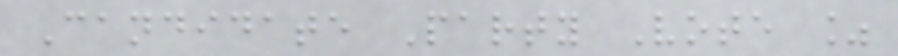Candidate Party Vote %
